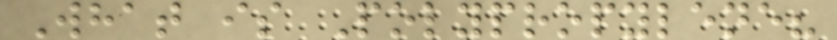What is Polypropylene?
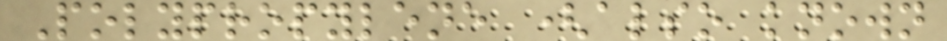Polypropylene (also known
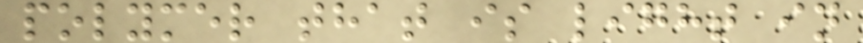polymer that is light in
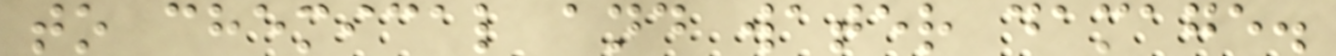to chemical and water damage.
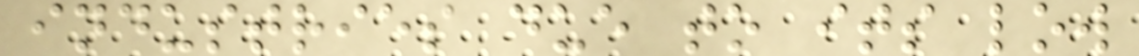industries due to its low
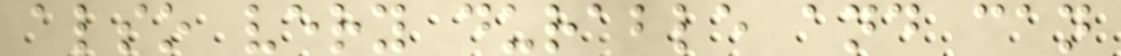also very durable and can
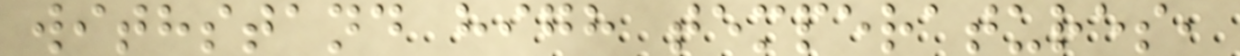withstand high temperatures,
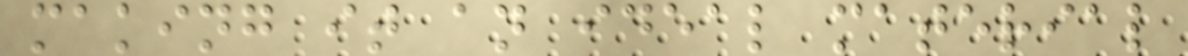making it an ideal material
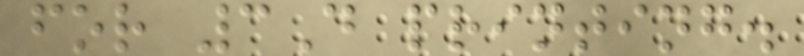for 3D printing.
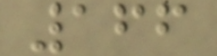166
